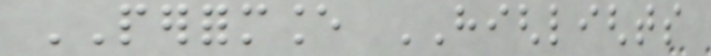PERFORMANCE HIGHLIGHTS
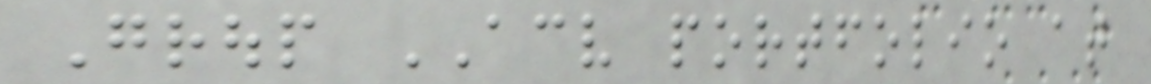Group ACV portfolio at
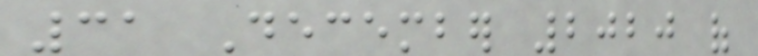31 December 2020 of
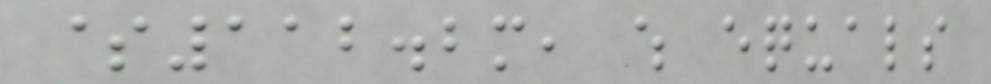$112.2m, which equals
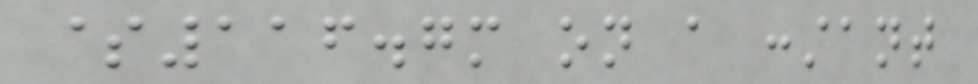$116.7m on a constant
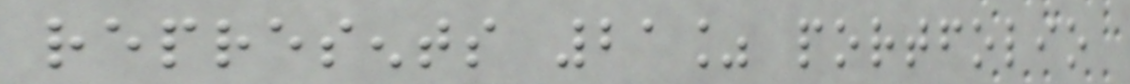represents 21% portfolio
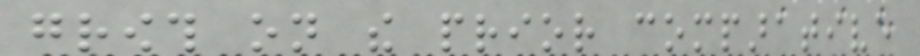growth on the prior comparative
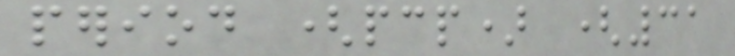period (pcp) (31
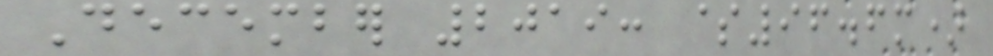December 2019: $96.6m)
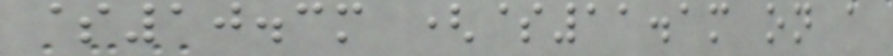$10.3m ($11.1m on a
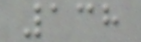138
